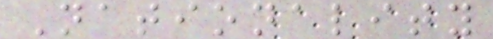Nationality
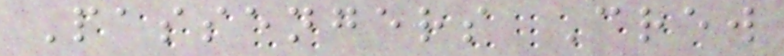Passengers Crew
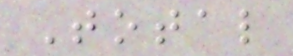Total
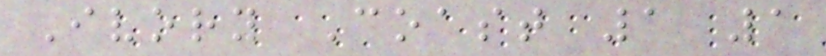Ivory Coast 1 1
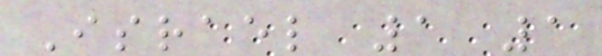Israel 1 1
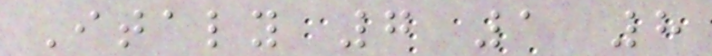Italy 7 1 8
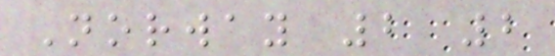Norway 2 2
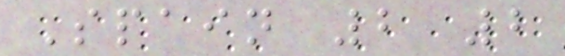Spain 2 2
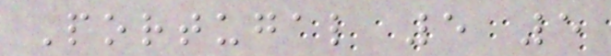Portugal 5 5
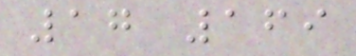17 169
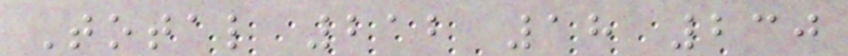Total 212 18 230
